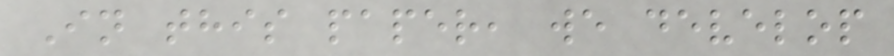In this paper, we develop
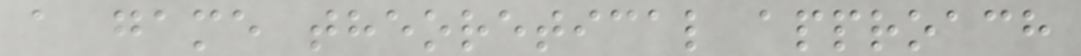a game theoretical approach
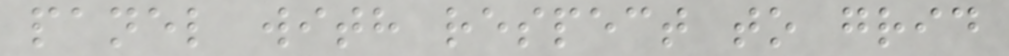panel with respect to grid
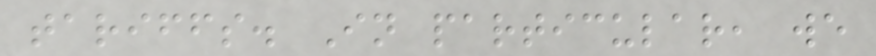tariffs. In particular, we
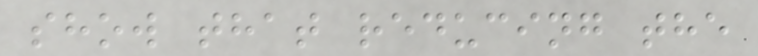show that reducing the
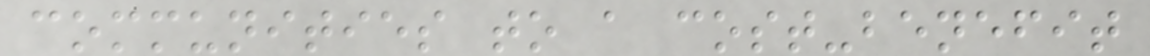communities to a cost-benefit
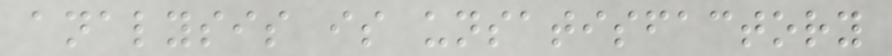analysis is unsatisfactory
